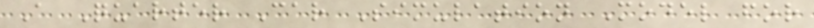A Quarter Car Simulation Model for
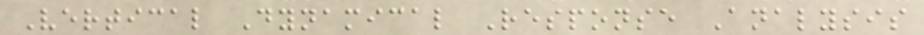Vertical Dynamical Response Analysis
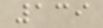139
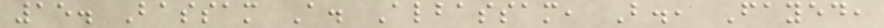15. Bassam A. Albassam, B., Fayed,
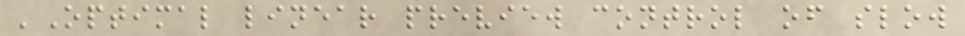'Optimal linear preview control of slow
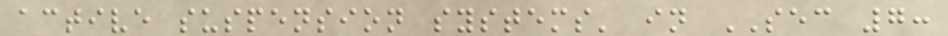active suspension systems' in SEC 7:
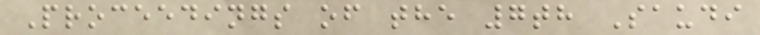Proceedings of the 7th Saudi
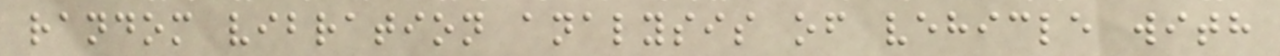random vibration analysis of vehicle with
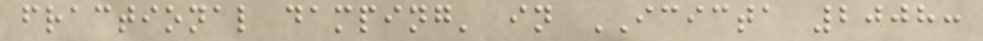fractional damping' in ICICTA 2008:
